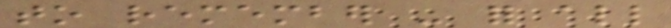to remember - for all
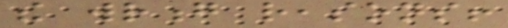the wrong reasons!
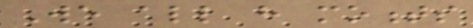We all have moments
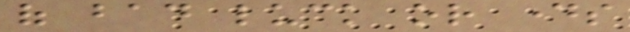of bad luck or days
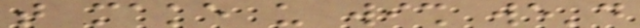that make us wish we'd
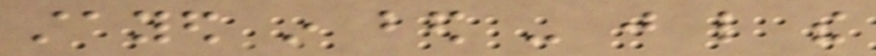stayed in bed - just like the
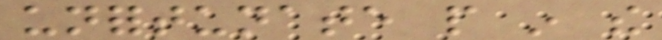unfortunate people in the
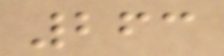263
